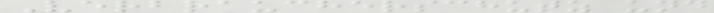Verbraucherschutz und
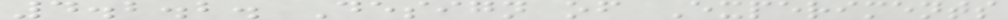4.2.2. Design of Experiments
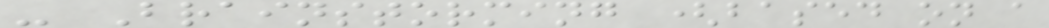- Brainstorming (based on a
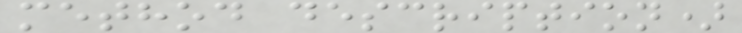method description)
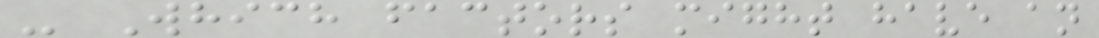- Which factors might have an
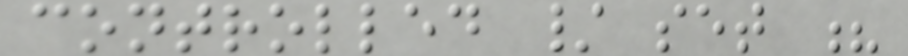controlled / set ?
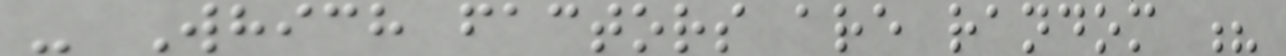- Which factors are random ?
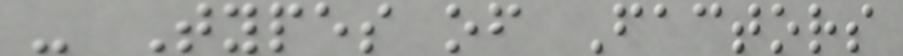- Types of Factors
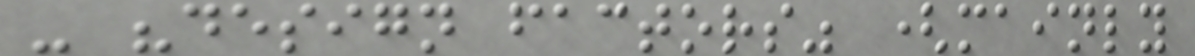- "design factors" (mainly
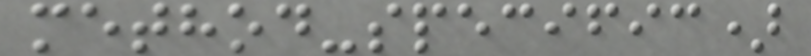method-specific)
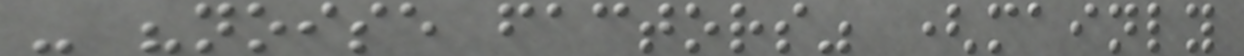- "noise factors" (mainly
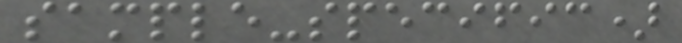sample-specific)
